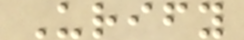Urify
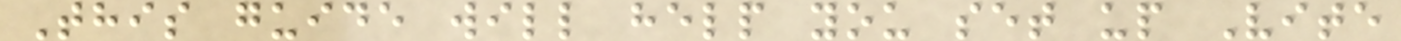This guide will help you set up Vite
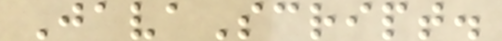JavaScript.
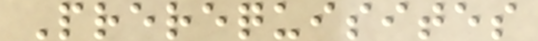Prerequisites
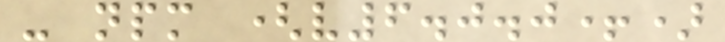- npm (v6.0.0+)
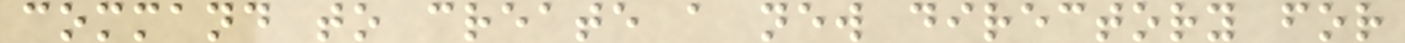command to create a new directory for
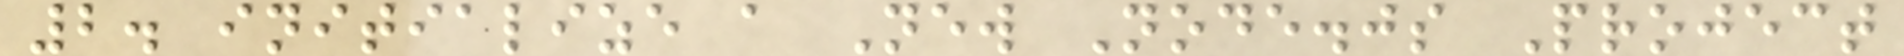2. initialize a New Node.js Project
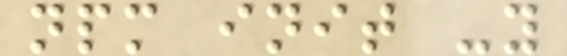npm init -y
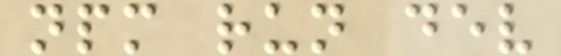npm run dev
